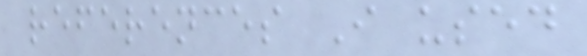references I used
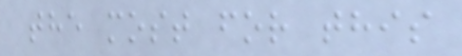the most for this
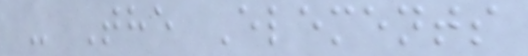- The Elements
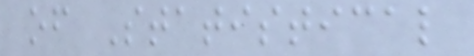of Statistical
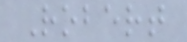Robert
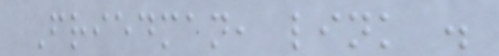Friedman, link .
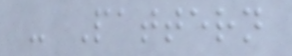- Pattern
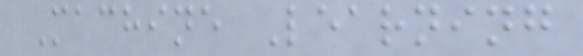Machine Learning
